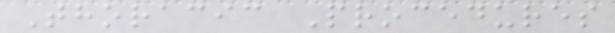Thoracic Procedures
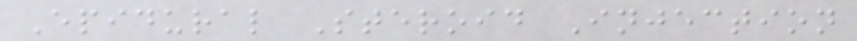Epidural Steroid Injection
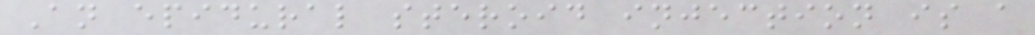An epidural steroid injection is a
